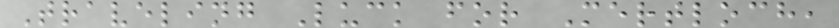Traveling Luck for Mertloch,
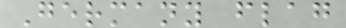Germany flag
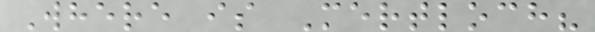Where is Mertloch?
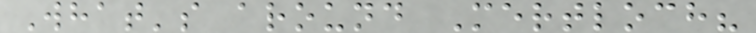What's around Mertloch?
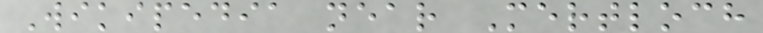Wikipedia near Mertloch
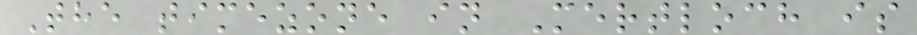The timezone in Mertloch is
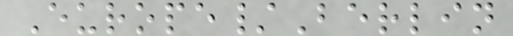Europe/Berlin
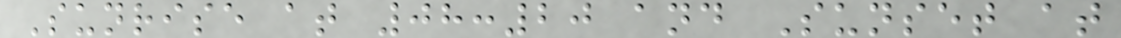Sunrise at 08:20 and Sunset at
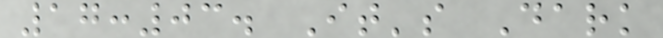17:03. It's Dark
